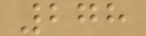278
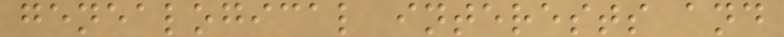genealogical interests and
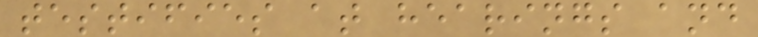testifies at hearings and
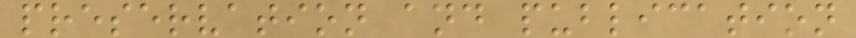preservation and publication
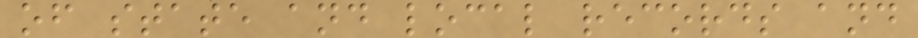of state and local records and
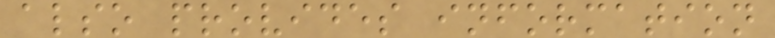also provides information
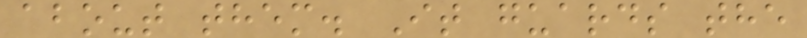about them. It guards the
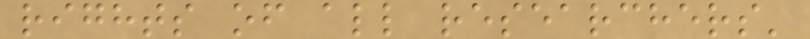rights of all researchers'
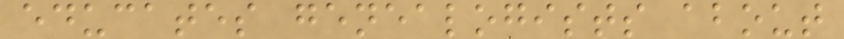educates genealogists about
